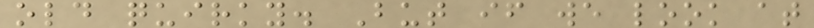old quirky. But if we look at
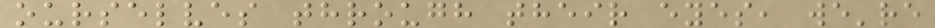ourselves through their eyes, we're
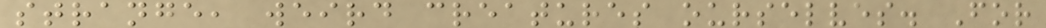strange, weird creatures ourselves. For
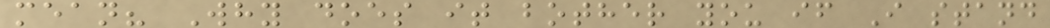mean? Why does it bother you if I stand
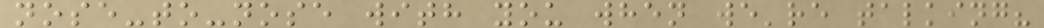nose-to-nose with you when we're talking?
